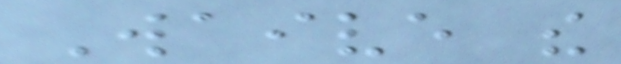Waive the
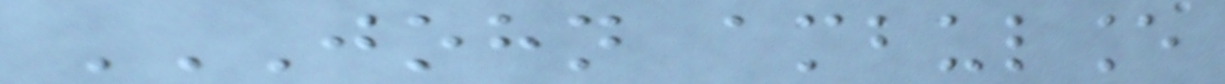JOHN AMBULANCE
